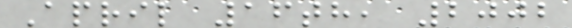April 16th, 2002
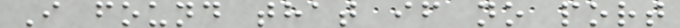I found that if no port
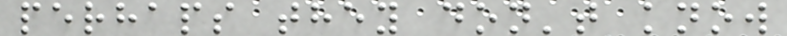perhaps they don't know
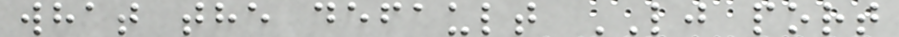what the default LJ port
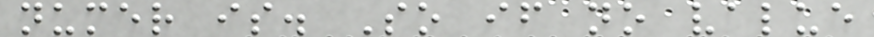numer is. So if no value
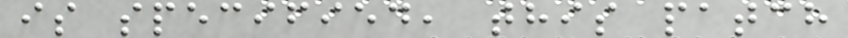is specified, this patch
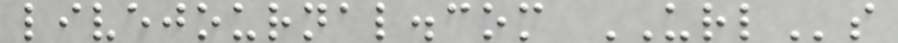livejournal.com URLs
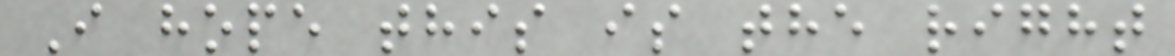I hope this is the right
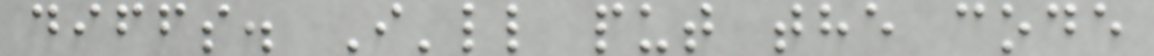diffs. I'll put the code
